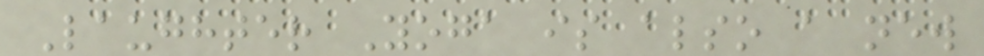Laughter Yoga is also a new
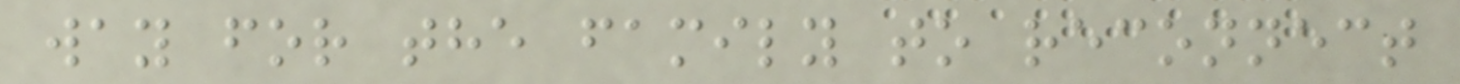way for the family to reconnect
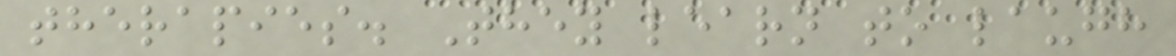therapies. They learn to laugh
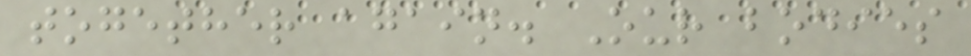together again. Our bodies
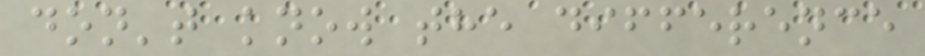don't know the difference
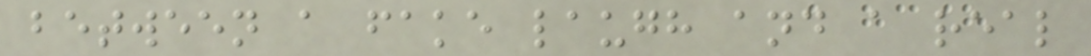between a fake laugh and a real
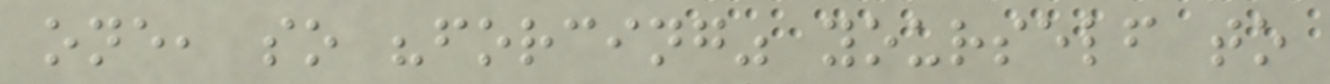one, so "forcing" yourself to
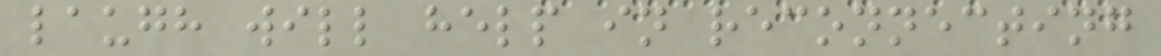laugh will help in reconnecting
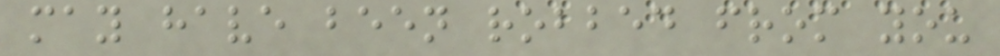may have been robbed from you
